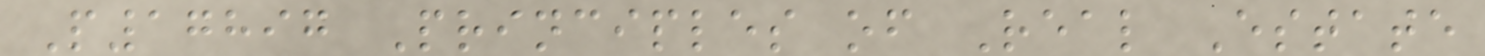P17897 Principles of Real Estate
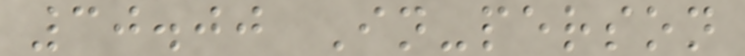30.00 In-person
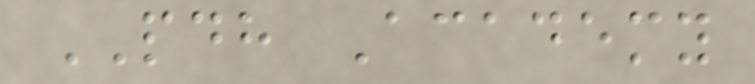PDH Academy
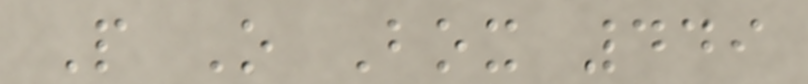P O Box 449
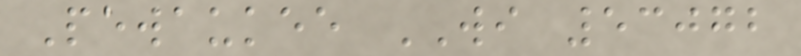Pewaukee WI 53072
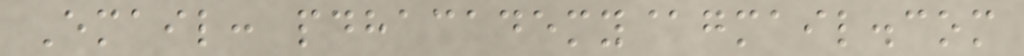Email: pdhacademy@gmail.com
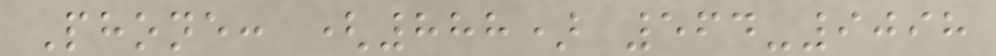Phone: (888) 564-9098
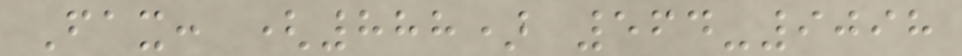Fax: (888) 564-9098
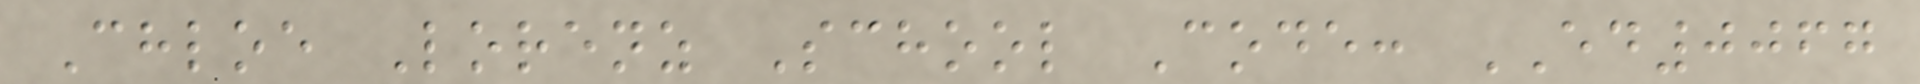Chloe Lorenz School Code: ED0067
